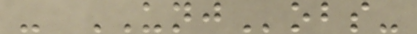- UNJobs-
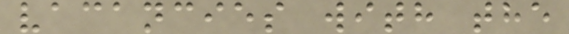vacancies with the
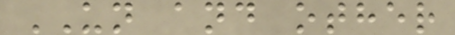UN and other
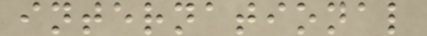international
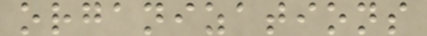organizations
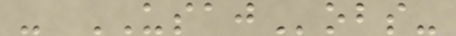- USAJobs-
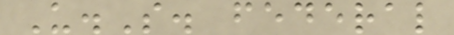U.S. federal
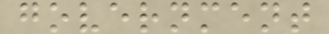government
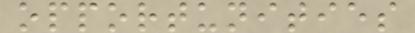opportunities
